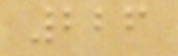226
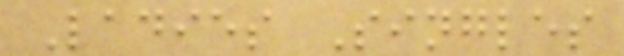Ladies Singles
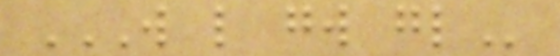W L GW GL
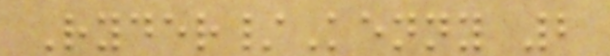Ryder/Kenny 2
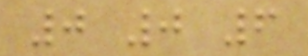0 0 6
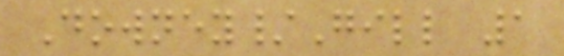Downey/Gill 1
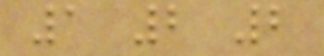1 2 2
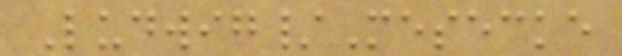Ludwig/Mesecke
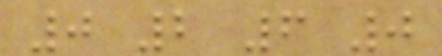0 2 6 0
